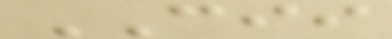CII
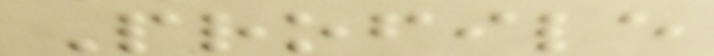Profile
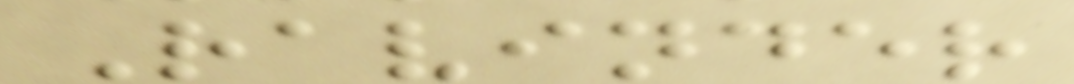Ravinder
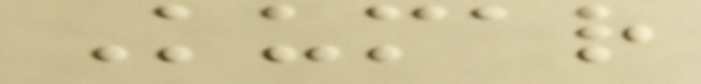Kumar
